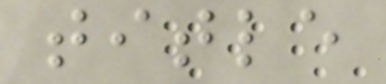title
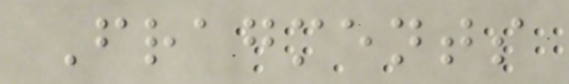Fragments
